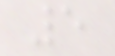5
